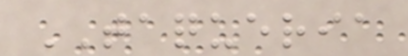TAQUERIA
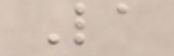La
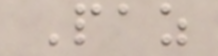Paz
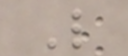L
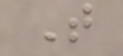T
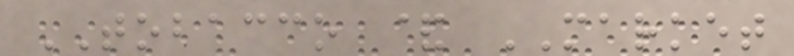TOBACCO & MARKET
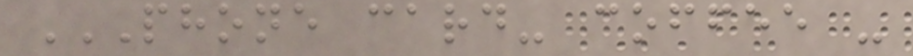PHONE CARD- COFFEE -
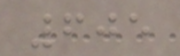605
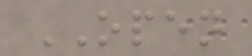OPEN
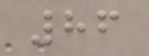86
